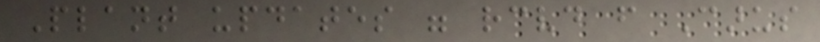Plant updates were received from Carus
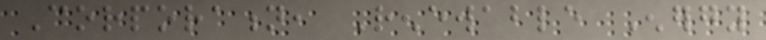Corporation, Renewable Energy
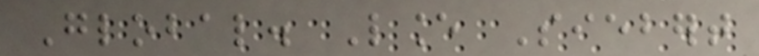Global. Lance Siebert
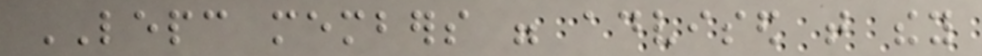LEPC members were advised that they
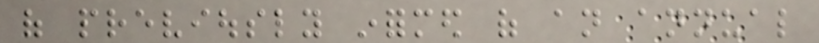of previously informed of an annual
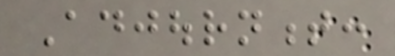Adjournment:
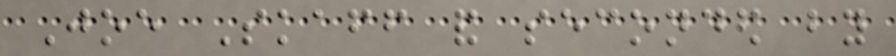Joe Skaff and seconded by
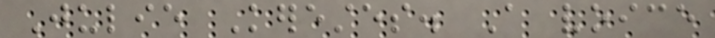Julie Kerestes. A voice
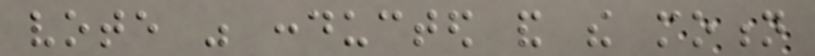vote was conducted and the motion
